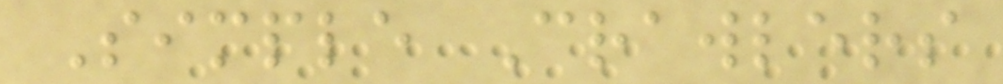Simple Crawlers
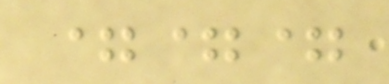===
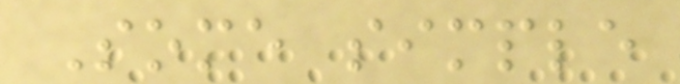Some simple
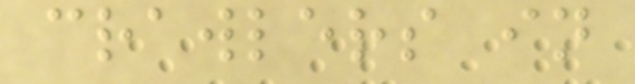crawlers in
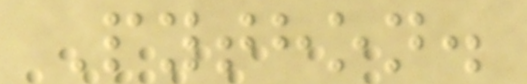Python.
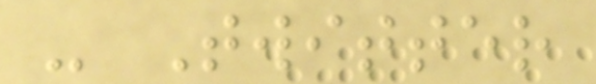- Twitter
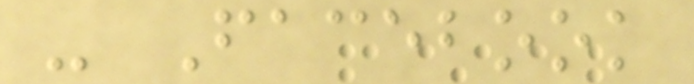- Facebook
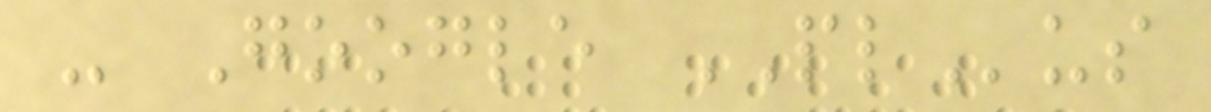- Google PLus
